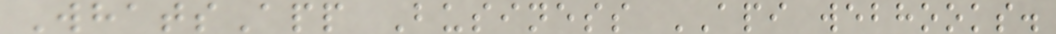WhatsApp Business API webhooks.
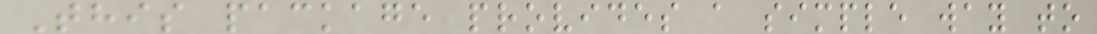This package provides a simple way to
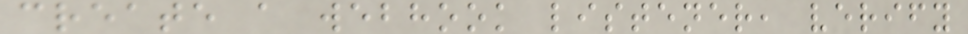create a webhook listener, verify
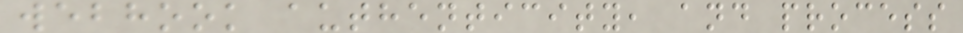webhook authenticity, and process
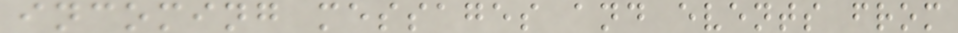incoming messages and events from
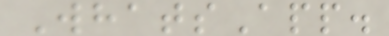WhatsApp.
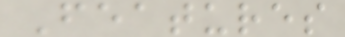Features
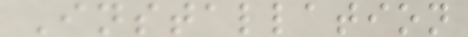Installation
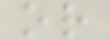or
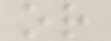or
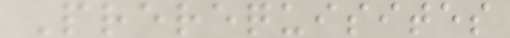Prerequisites
